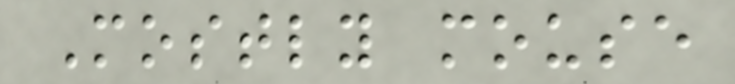Mostly mouse
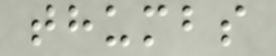thumbs
